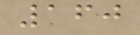160
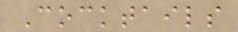Cocktails
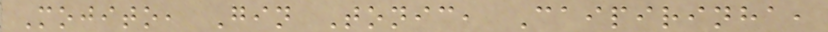Mojito, Gin Tonic, Caipirinha,
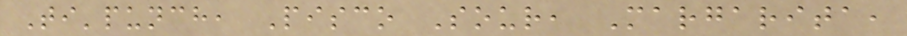Ti'punch, Pisco Sour, Margarita,
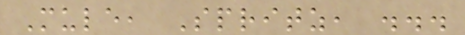Mule, Spritz, ...
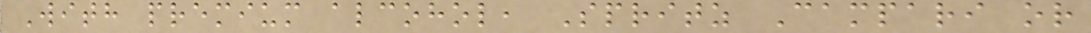With premium alcohol, Spritz Campari or
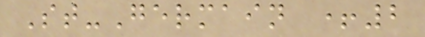St-Germain +2
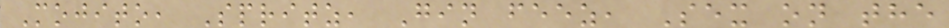Mojito, Spritz, Gin feez, Sex on the
